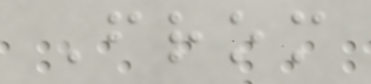From
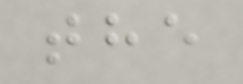the
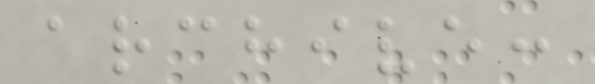archive:
